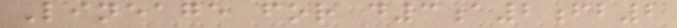Lineage for d3a2fb2
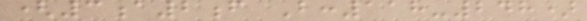(3a2f B:118-248)
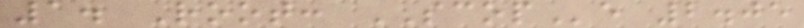1. Root: SCOPe 2.05
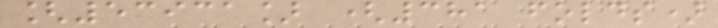[53931] (381 folds)
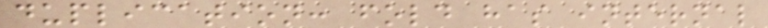duplication: fold has internal
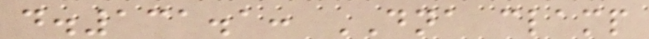d.131.1: DNA clamp
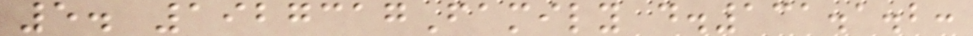5. 1927317Family d.131.1.2:
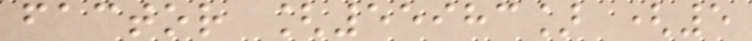factor [55983] (5
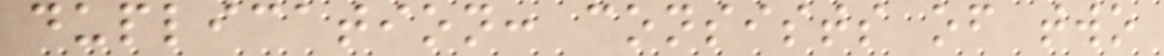duplication: consists of two
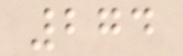274
